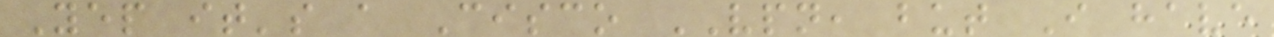Yep it's a Cisco VPN, but I have
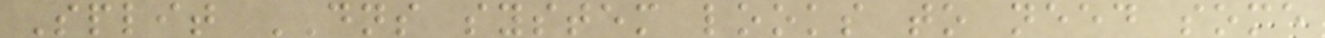Split DNS system looks to need some
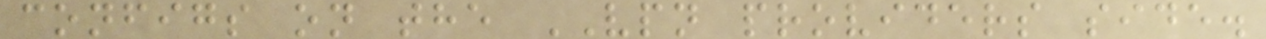configs on the VPN providers side.
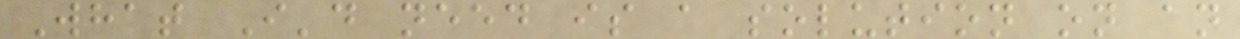What I'd need is a solution on an
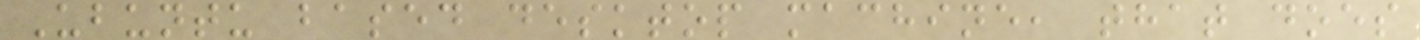Ubuntu based desktop machine, that does
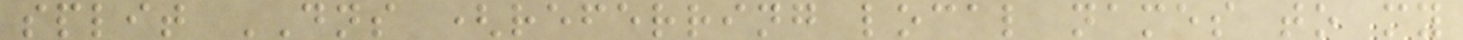split DNS (referring local names to my
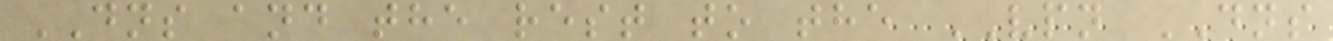DNS and the rest to the VPN DNS
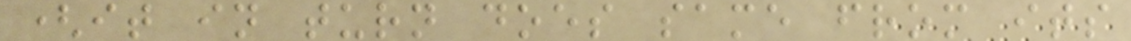(it in turn does same from its
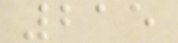215
